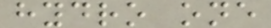hydro one
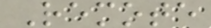Remote
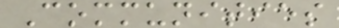Communities
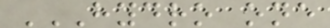HYDRO ONE
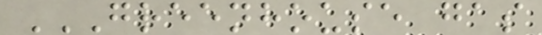GREENHOUSE GAS
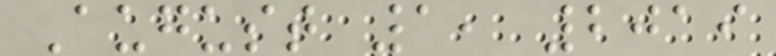August 1, 2019
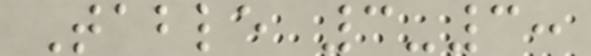Table 3-3:
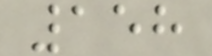158
